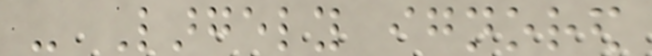- Largely ignored
